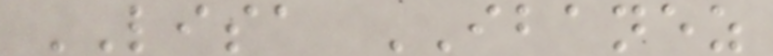LISA IBANEZ
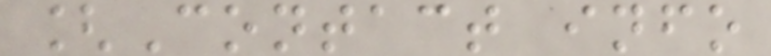[Contact info
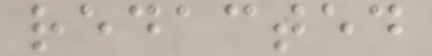redacted
